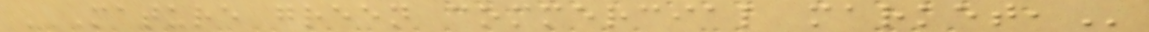MATURE GREEN COMMERCIAL MARKET,
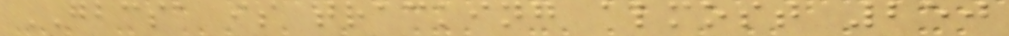GBCSA is tracking almost 250
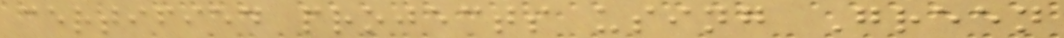certified projects using Green
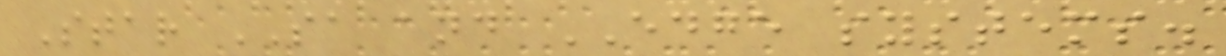Star SA and EDGE systems.
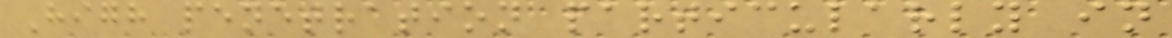High penetration particularly in
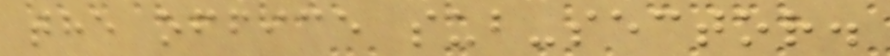the office sub-sector.
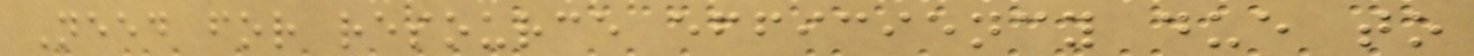Need for resource efficiency due to
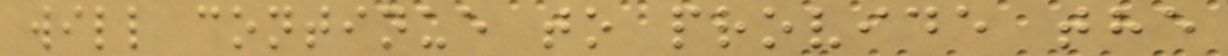will continue to provide the
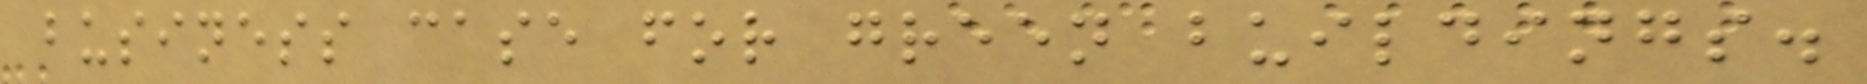business case for green buildings.
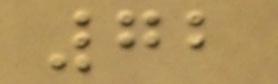72
